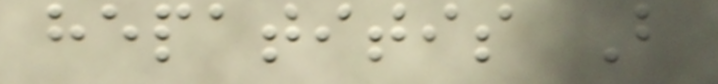hepatitis B
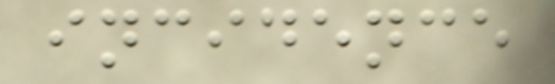incidence
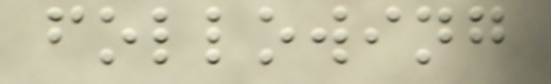following
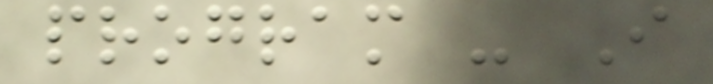program - I
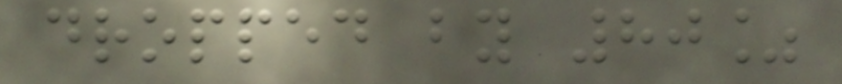dropped by 80%
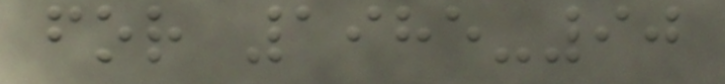for 1985-90
